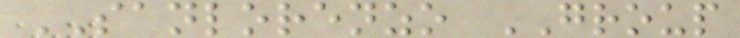SANLORENZO GROUP
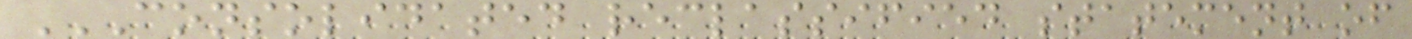CONSOLIDATED RECLASSIFIED STATEMENT OF
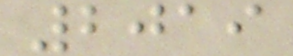2019
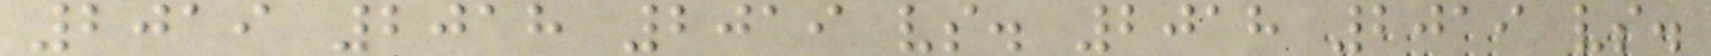2019 2018 2019 vs. 2018 2019 vs.
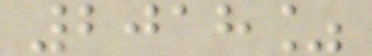2018%
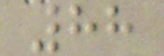88
